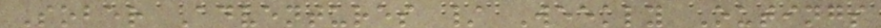Sober Adventures / Weekly Outings
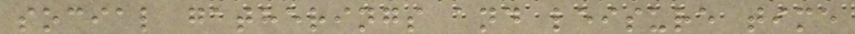social gatherings and leisure time
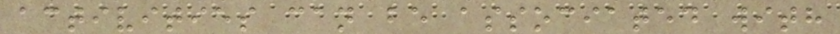activities can be associated with
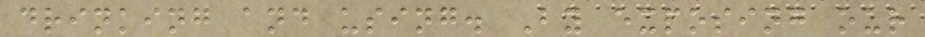drinking and using. By exposing our
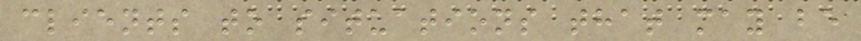clients to situations that may be
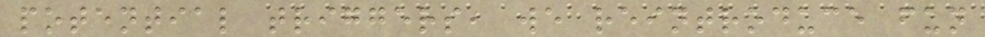potential triggers, we reintroduce fun
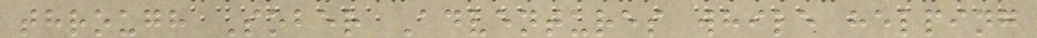through Sober Adventures while helping
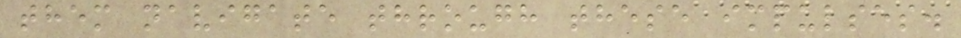them navigate through these impulses.
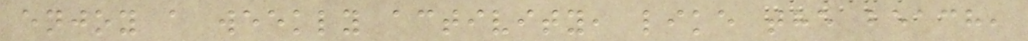enjoy a weekly activity, like the beach,
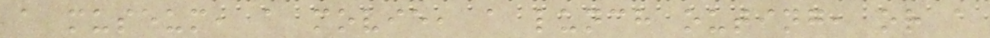a museum, a movie, a lunch outing, or a
